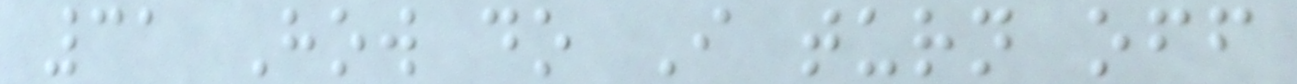31 How do I turn off
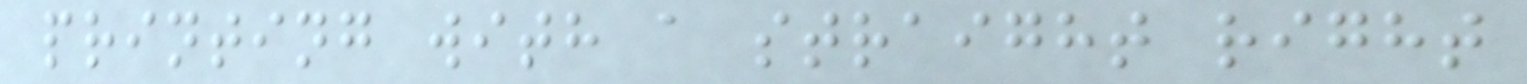printing with a straight right
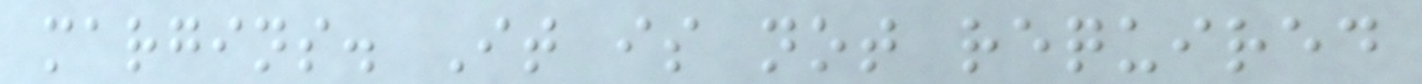margins. It is not required
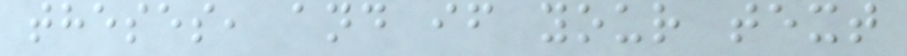theses, and if your text
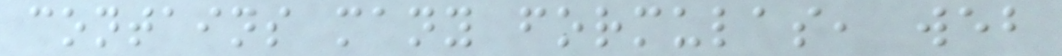contains many formulas, web
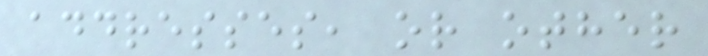addresses, or other
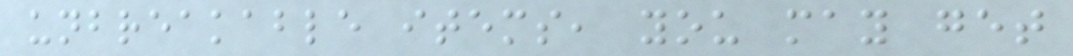unbreakable items, you may get
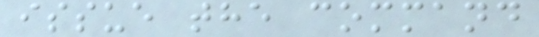issue the command
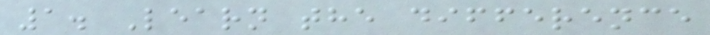1. Learn the difference
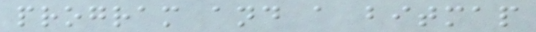program and a bitmap
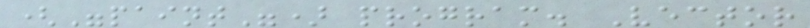("paint") program. Vector
